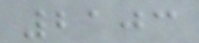2103
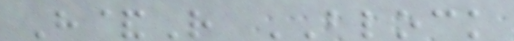H&R BLOCK
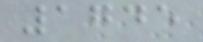1745
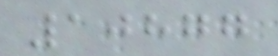10877
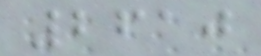2610
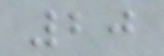20
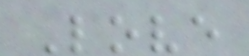Love
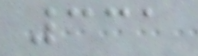331
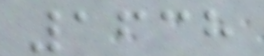1638
